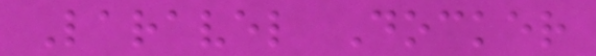Laravel Docker
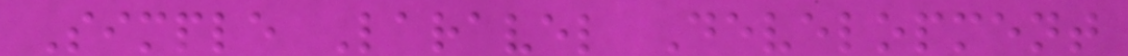Simple Laravel Development
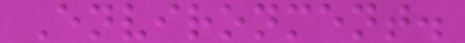Environment.
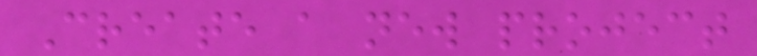Create a new project
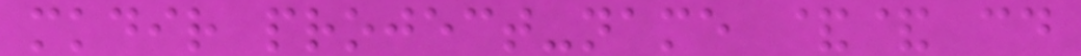mkdir project-name && cd
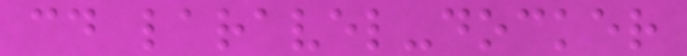cd laravel-docker
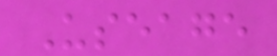Useage
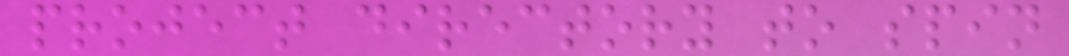project directory to spin
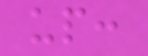up:
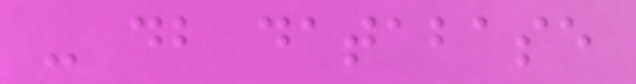- db database
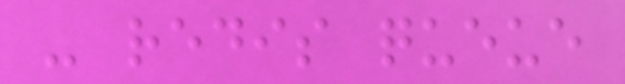- redis queue
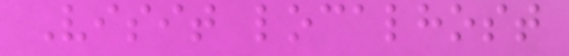Visit localhost
